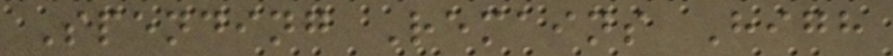Spending Remains High
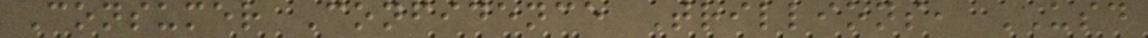Consumer Confidence Trillions, USD
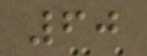60
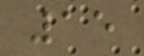15
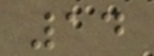14
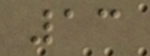13
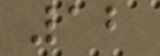12
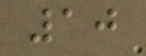10
